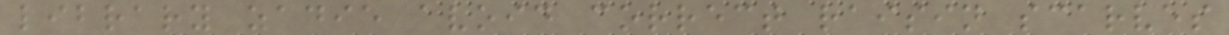library zadie avoid correct raisin scarves
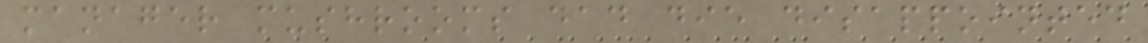manager mushrooms dad die disappointed
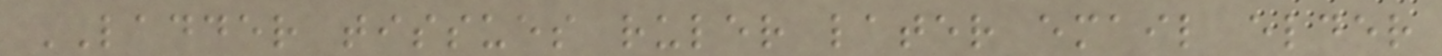LADDER tissues ruler later email elder
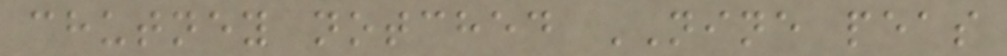chutney notched NINE peas
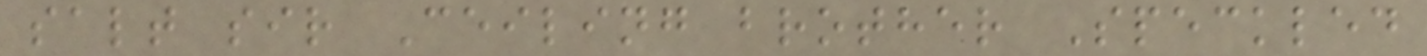salt sir Ceiling brother Speckled
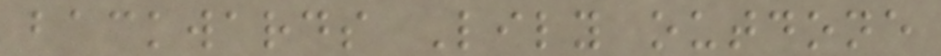backwards Lily outdone
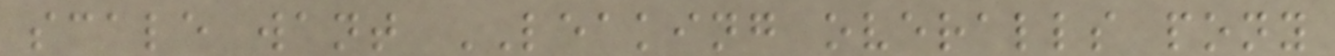scale want LEAKING overalls pony
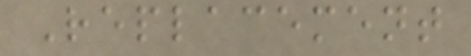Replacement
